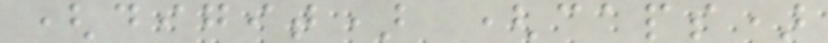(digit) (caps)
